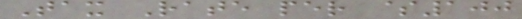Tax Rate per $100
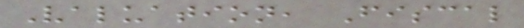Valuation, Fiscal
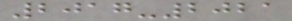2017-2021
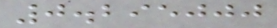0.295000
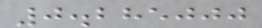0.285000
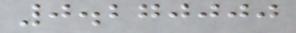0.270000
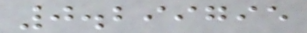0.299795
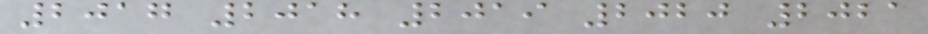2017 2018 2019 2020 2021
